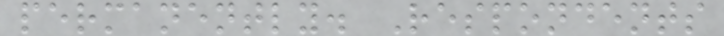permanently. Respondents
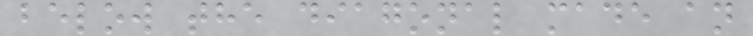below the diagonal made an
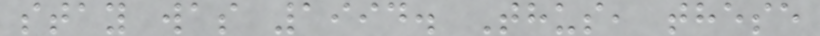stay was 1994. Thus, these
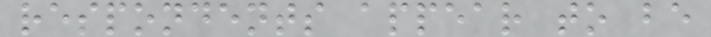respondents appear to be
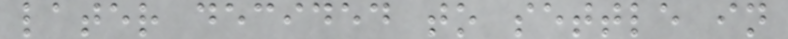later decided to settle in
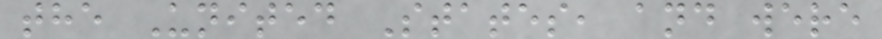the United States, and were
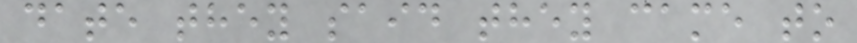date they said they came to
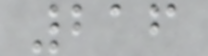216
